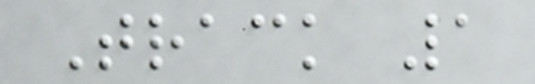Track 1
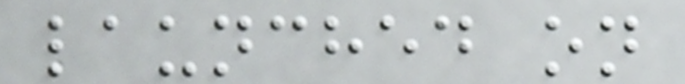launched on
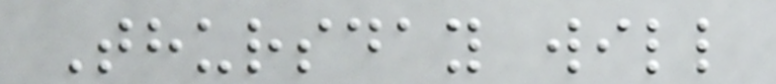Thursday will
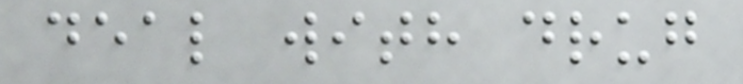deal with drug
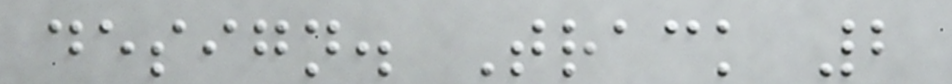design. Track 2
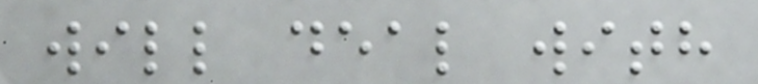will deal with
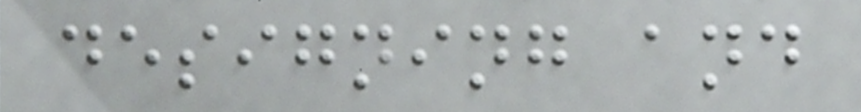designing and
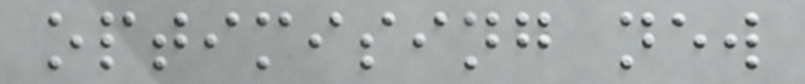optimising new
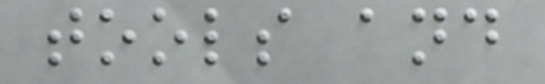tools and
